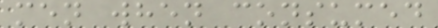men when consumed
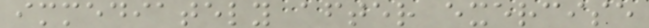immediately after exercise
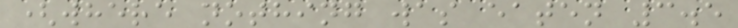(where nothing was eaten 3.5
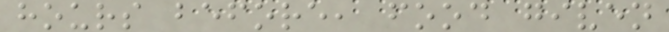hours before, food given
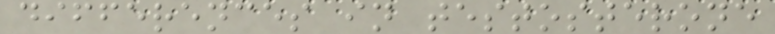differences in testosterone
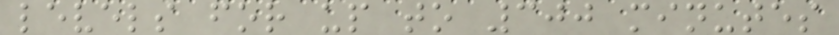levels for up to 300 minutes
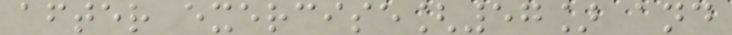after exercise[57] and
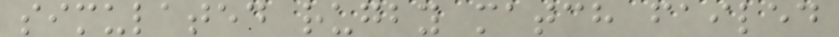simulated rugby match failed
